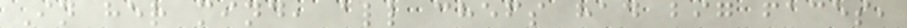In her mind, all chefs had big faces,
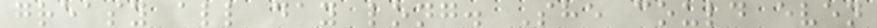greasy all day long. She could even
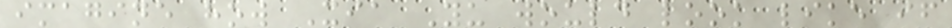imagine how Xia Yu would look like if
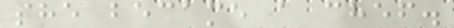she became a chef.
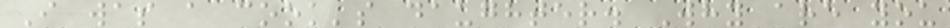I was a cook's daughter. Why are you
